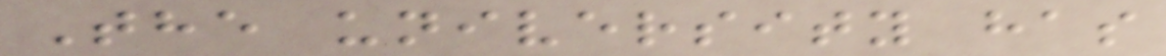The university has
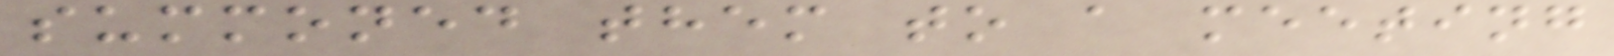summoned them to a meeting
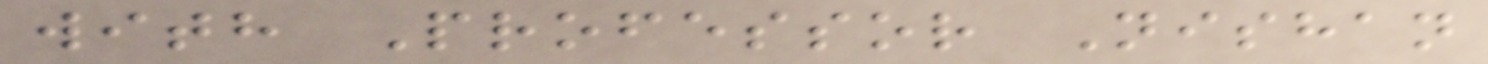with Professor Nishan
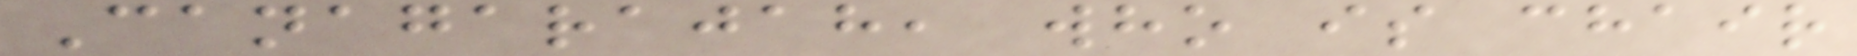Canagarajah, who is chair
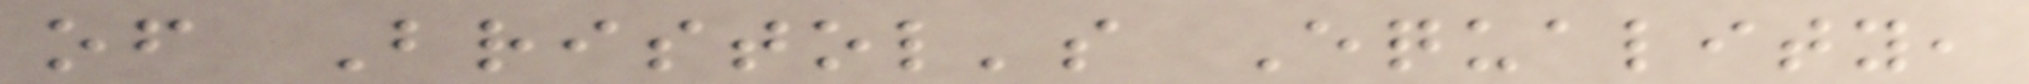of Bristol's Equality,
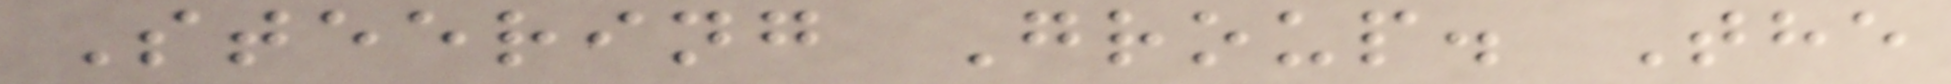Steering Group. The
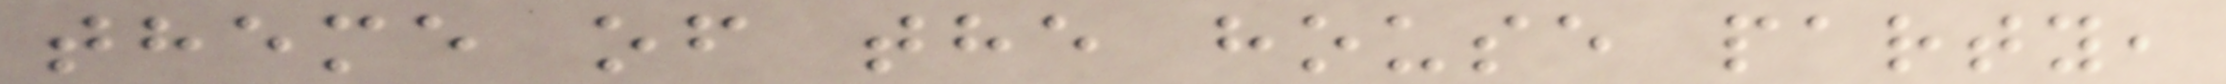theme of the house party,
